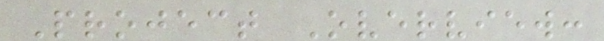Project Overview:
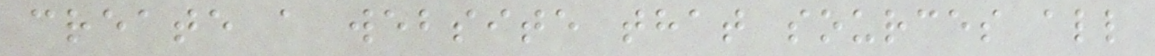create a website that sources all
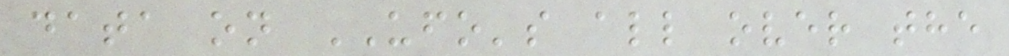data on UFO's all over the
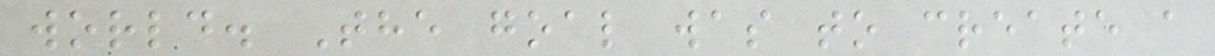world. The goal was to create a
